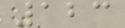123
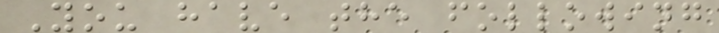You have the following
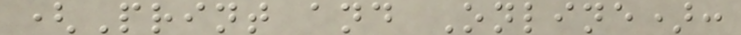(Print and Online):
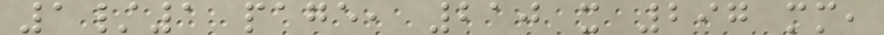1/1 page, 210 x 297 mm,
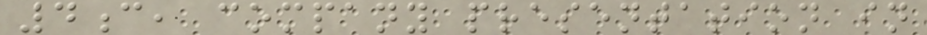4c, company presentation in
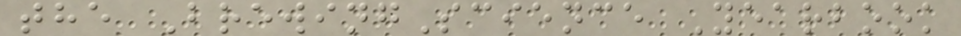the BrewingScience Yearbook
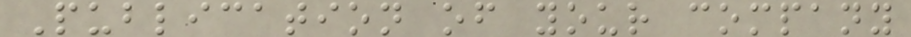Publication of your company
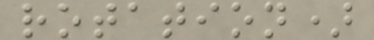rotation)
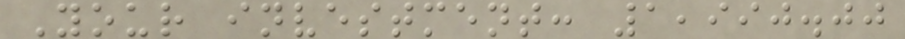Your investment: 1,990.00
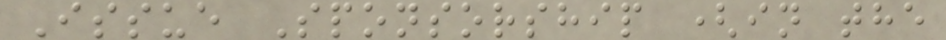Issue Sponsorship (in the
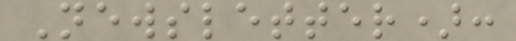Newsletter):
